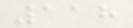118
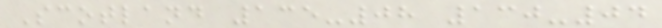Scotland 135-08 130-04
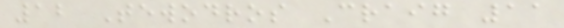12 Tewodros Craig 11
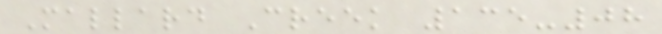Mallard Creek 135-08
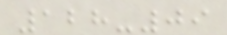128-09
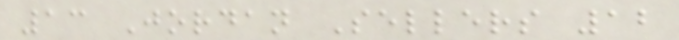13 Jordan Sellers 12
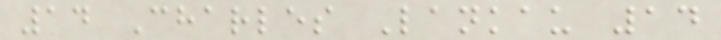14 Charles Lankau 14
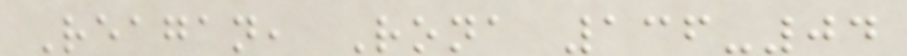Reagan, Rona 136-04
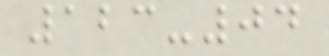123-04
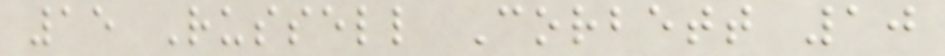15 Russell Corbett 10
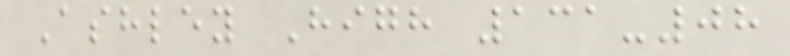Ashley High 131-08
